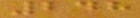248
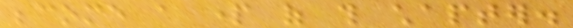become a part of this chapter.
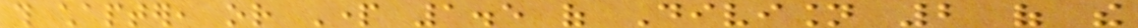this chapter, or Part 1.5 of Division 2 of the
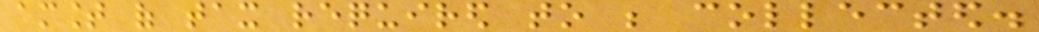amount of tax required to be collected.
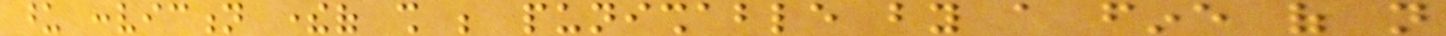upon conviction thereof shall be punishable by a fine of not
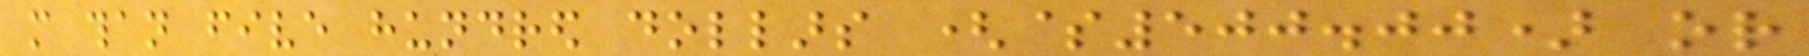more than five hundred dollars ($500.00) or
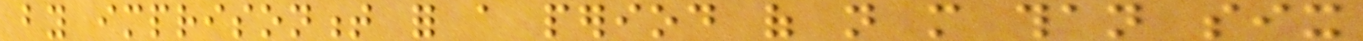by imprisonment for a period of not more than six
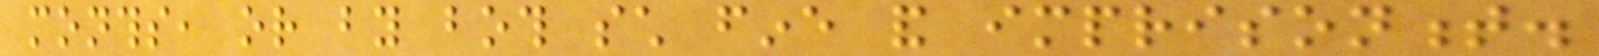months, or by both such fine and imprisonment.
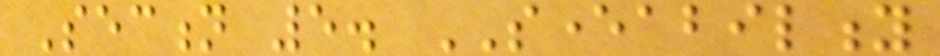Section 5. SEVERABILITY
